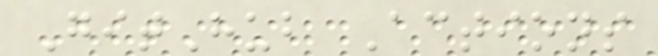GitHub Actions
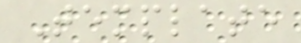Template
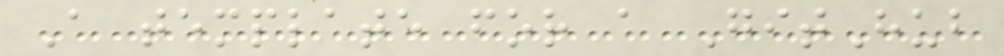A template for a GitHub
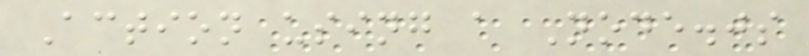Action using a Node.js
